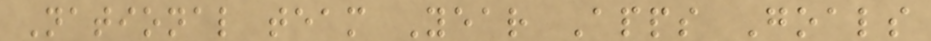National team Year Apps Goals
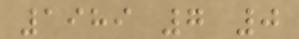1989 7 0
